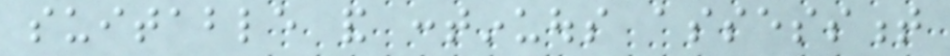suitable and continuous assessment
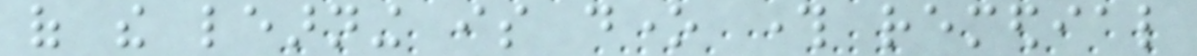of the learning is done through remedial
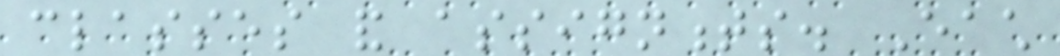classes and assignments. Each
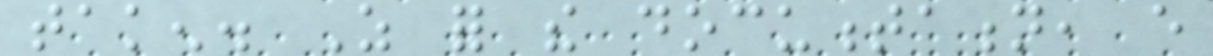taken. As for the documentation, every
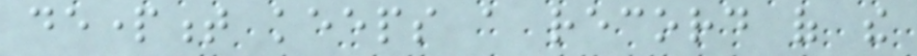department keeps a record of the
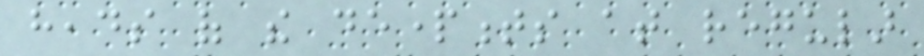heads of the departments at regular
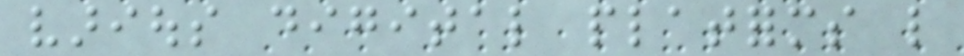various digital platforms like
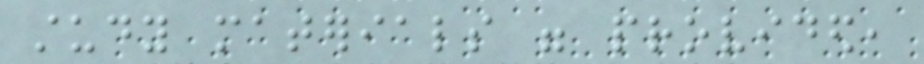study materials were provided,
